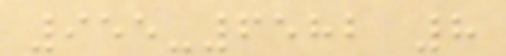955-6582 8
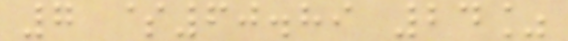7 $60.89 24%
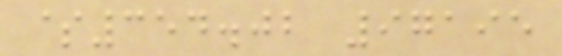$354.02 97195
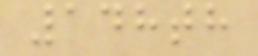148th
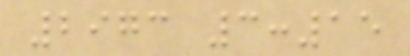2973 3:15
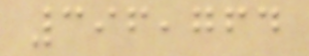396,764
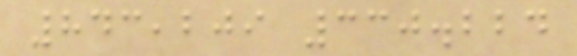843,209 330.224
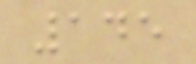145
